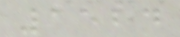1524
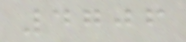4706
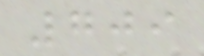709
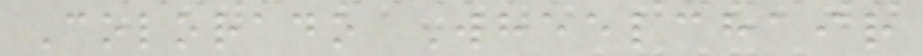Colorado Wheelchair
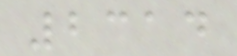2314
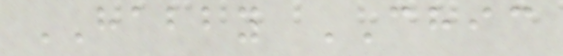HABBY CHIC
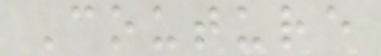Couture
